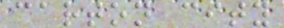carton city
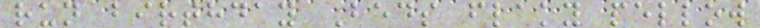run birthday Beds flaky pellow
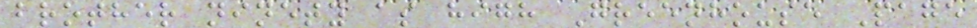brother ninety as high Greenhouse Page
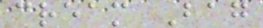cream Bag
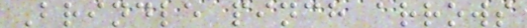Brindle pinch arrows
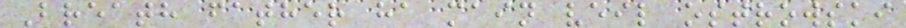Breath father ha main veil ostrowski
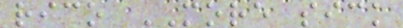rico MORE sick
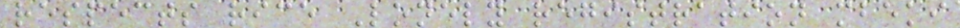respects rice Lonely registration mbeki
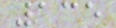135
